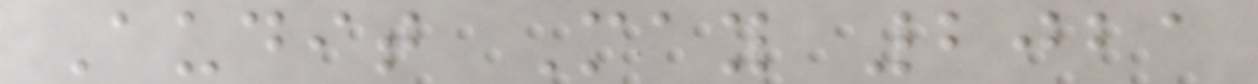Audit May 2021
